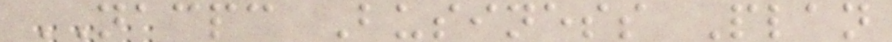NACPC Business Plan
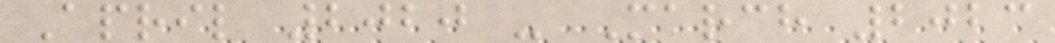April 2020 - March 2023
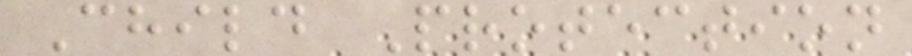Child Protection
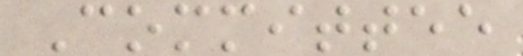Committee
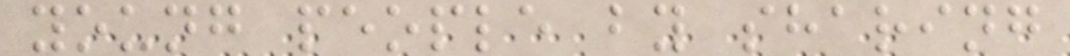young people by sharing
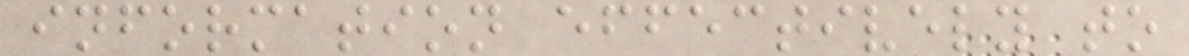information effectively to
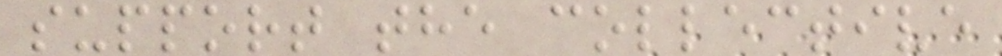support the collective
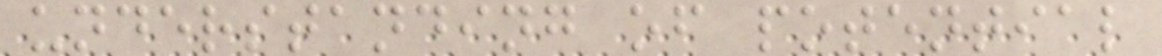understanding of potential
